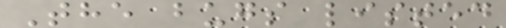The bugs listed
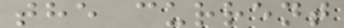the current
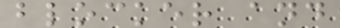blocker and
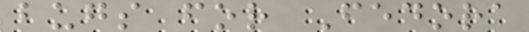bugs for Fedora
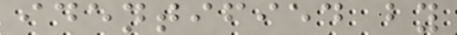identified by
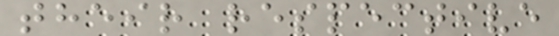their respective
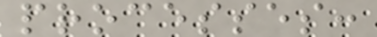processes:
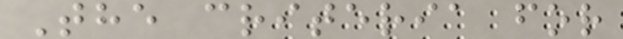The criteria for
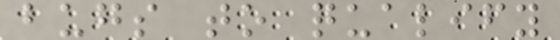bugs to qualify
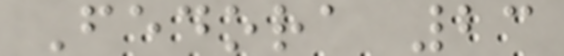Fedora 23
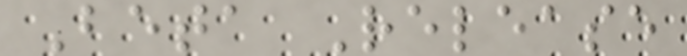Beta Release
